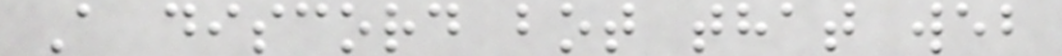A discord bot that web
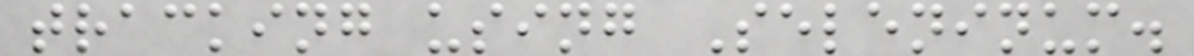tracking using Seleninum.
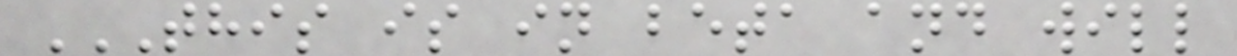THIS IS IN BETA AND WILL
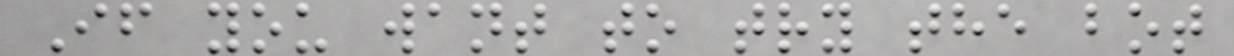If you want to try the bot
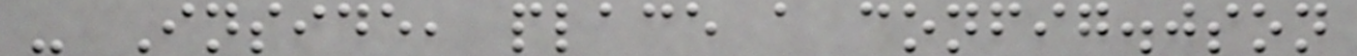- Inside, place a config.json
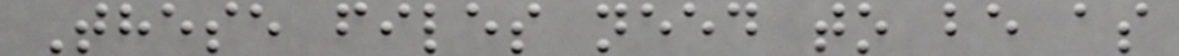These files need to be as
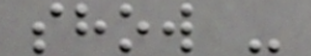show -
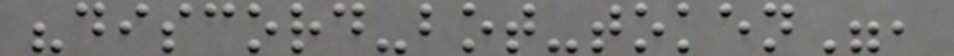"discord-bot-token",
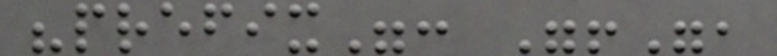"prefix": "!",
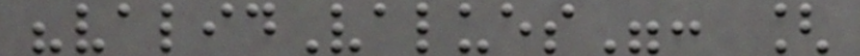"validValues": [
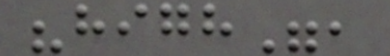"high",
